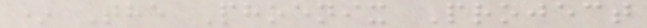* The Phoenix Project
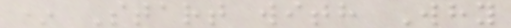* Start with Why
